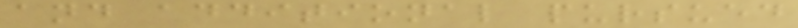and additional pursued
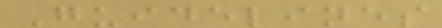Guidelines
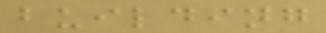building
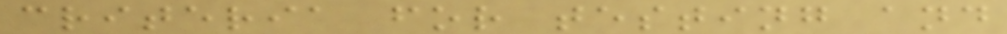criteria for testing and
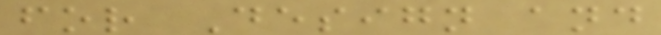for Design and
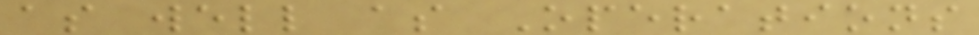as well as Operations
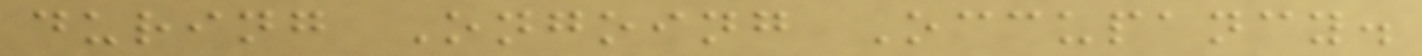during Ongoing Occupancy.
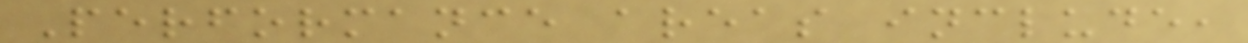Performance areas include,
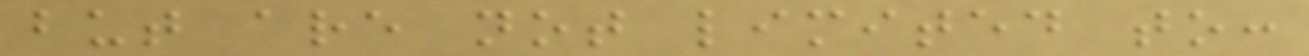but are not limited to:
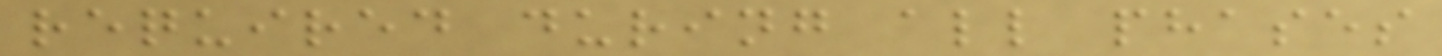required during all phases
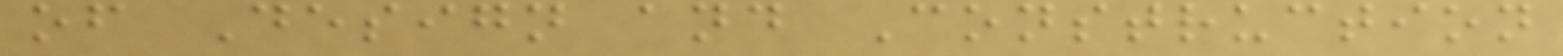of Design and Construction
